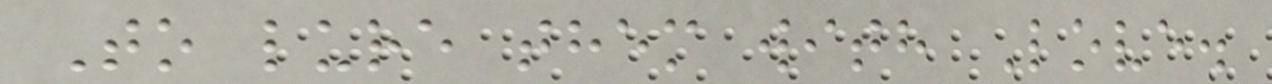To lure them with Love.
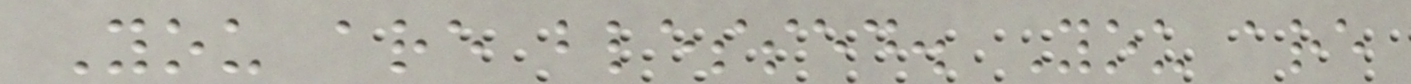You are blessed. You are
